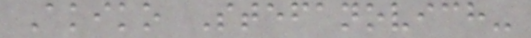Akiko Stefanovich-
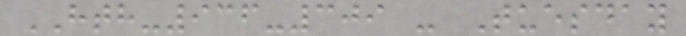HTH-936-309 - Tuesday
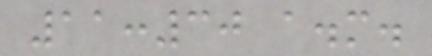11:30 a.m.
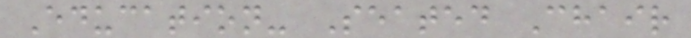Education- Seated Chair
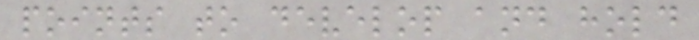points to develop and hold
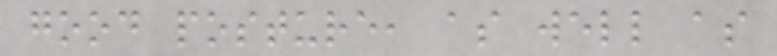good posture, as well as
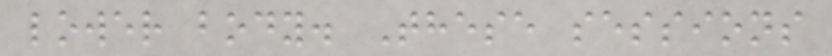lower body. These sessions
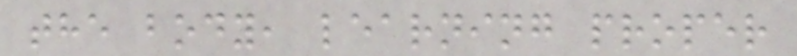the body, learning proper
